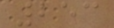253
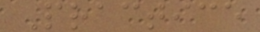Practice
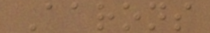Aarons
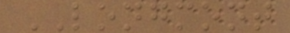LONGMONT
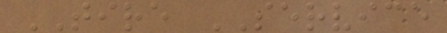TIRE SERVICE
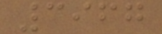3967
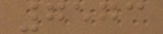7573
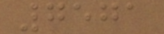7571
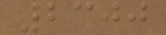2300
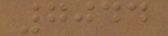7044
